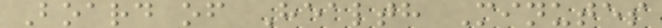Board of Health Minutes
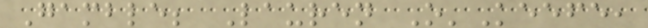Gamble; Lauren O'Keefe,
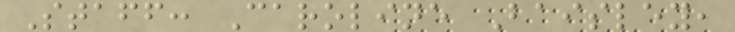Staff: Caroline Baisley,
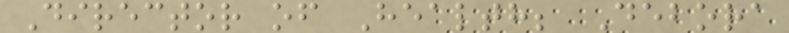Director of Health; Debora
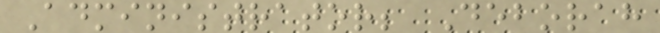Administrator; Deborah
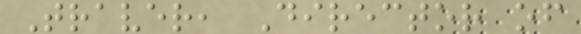Traver, Director of
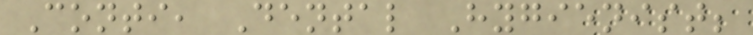Conti, Dental Hygienist;
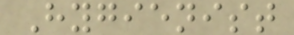Hygienist
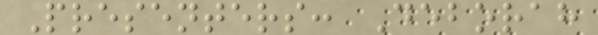Presenters: Deborah
